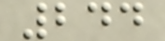244
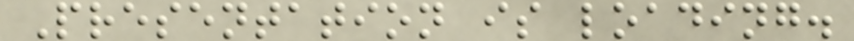Presentation is loading.
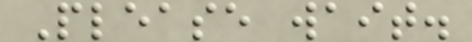Please wait.
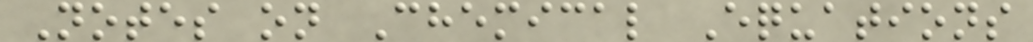Notes on Chemical Equations
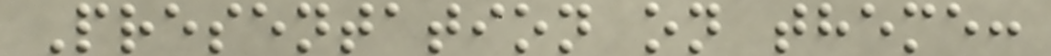Presentation on theme:
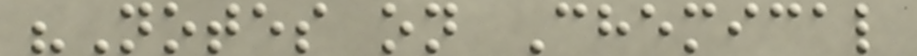"Notes on Chemical
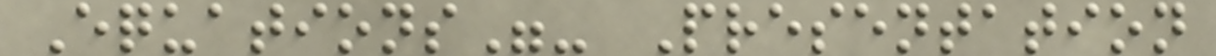Equations"- Presentation
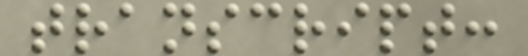transcript:
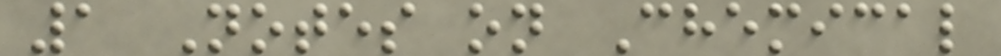1 Notes on Chemical
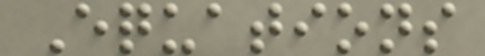Equations
